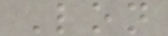Lon
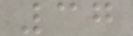37
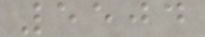5504
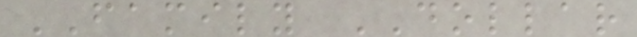FAMILY DOLLAR
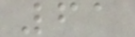61
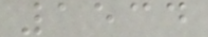1534
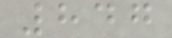847
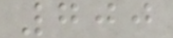700
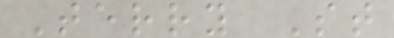Terry St
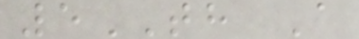5TH A
